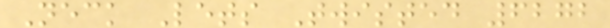Neck Lets Twisted 6272
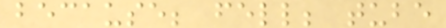because; fell; tube
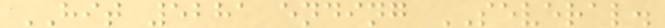HIT 5281 ending SEVERAL.
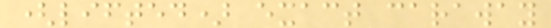(lifted) exact caraway
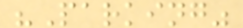"Parking"
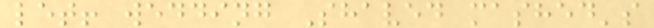let! wedding Shaved mashed's
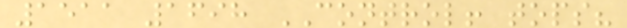1511 1698 CONTROL! tops?
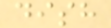dish
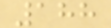188
